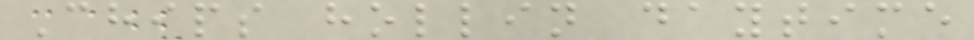Chips hollin daytime
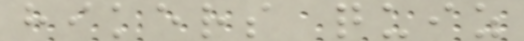hikers quiz
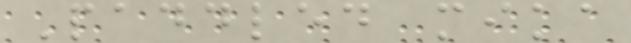Paddled mika
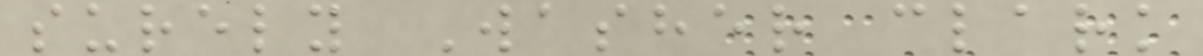surely Washer clark
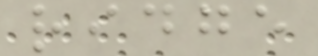ridge
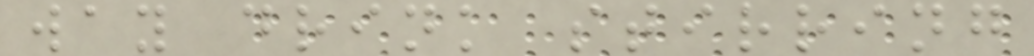way drink stirring
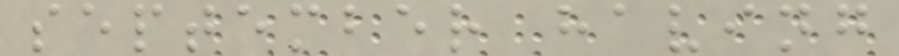september having
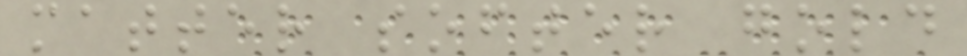matter softer gold
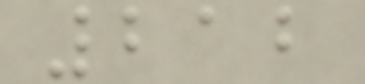212
